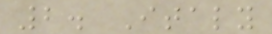2. Italy
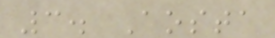3. Aosta
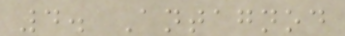4. Antagnod
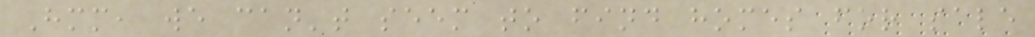Hmm, we can't seem to find homes for sale
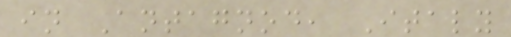in Antagnod, Italy
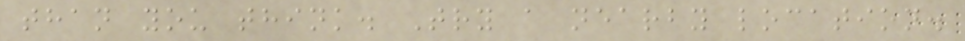than you think. Try a nearby location.
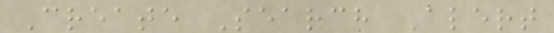Create Search Alert
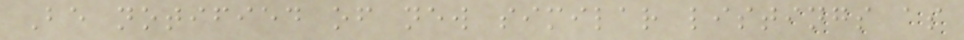Be notified of new similar listings as
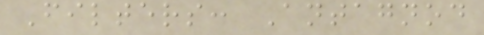Filters: Antagnod
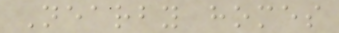Nearby homes
